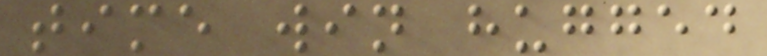time win hugged
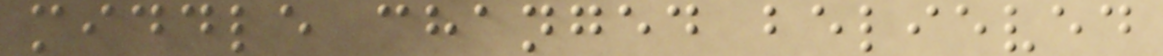middle changed believed
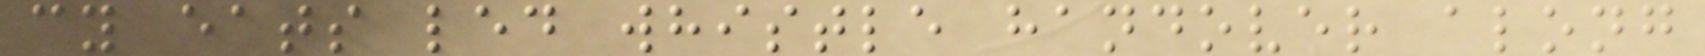cy eats led whistle handover along
